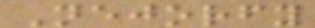Nejorfy
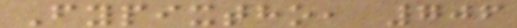Fypixtho, 706
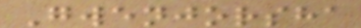Gwenjorsha
